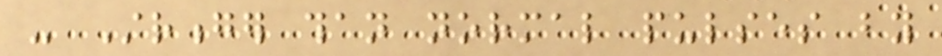- Stronger than normal pulses by
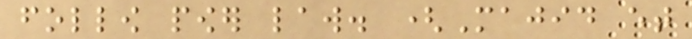follow power law. (Majid et
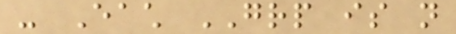- Each GRP is not
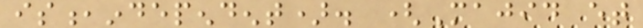is,independent). (Majid et
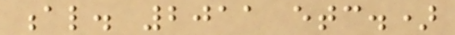al. 2011 etc.)
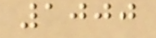1000
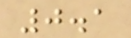0.1
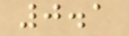0.1
